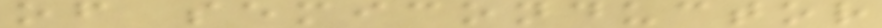of semiconductor
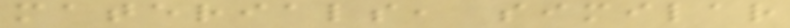materials, similar
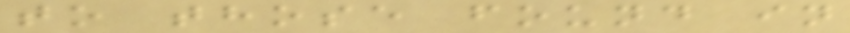to those found in
